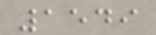1549
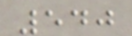540
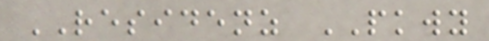RESIDENZ PKWY
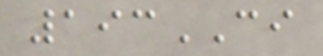193CI
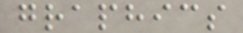graphics
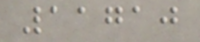11710
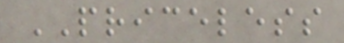PRICELESS
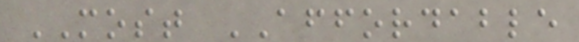MOST AFFORDABLE
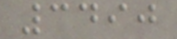3490
